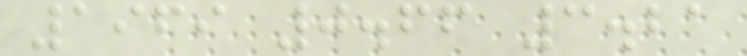1969 0.66 3.21
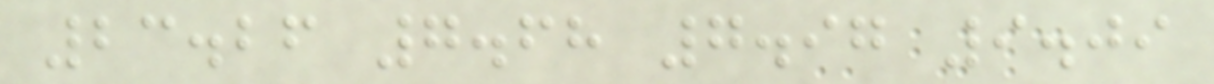23.26 7.68 7.97 9.09
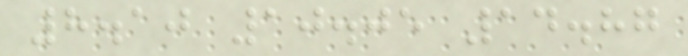8.10 10.05 14.87
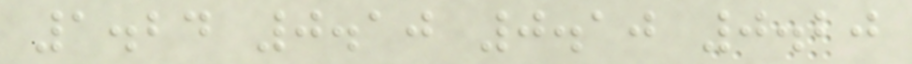1.24 0.10 0.10 0.20
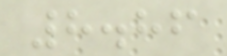8.86
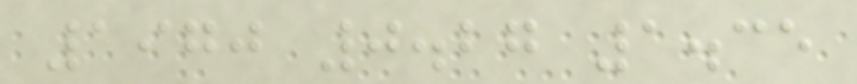1970 0.27 1.35
